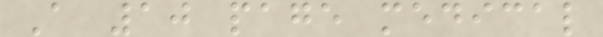A 10 page medical
